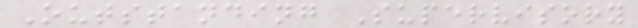Outstanding Supervisory
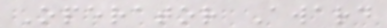Operator Award
